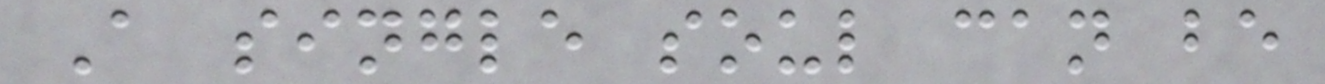A single soul can be
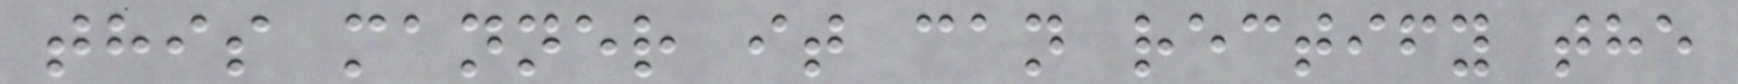this manner it can rectify the
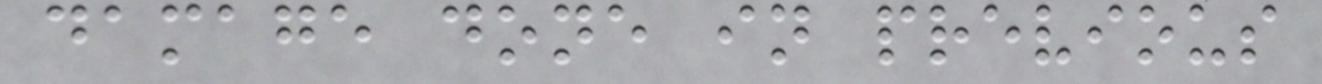damage done in previous
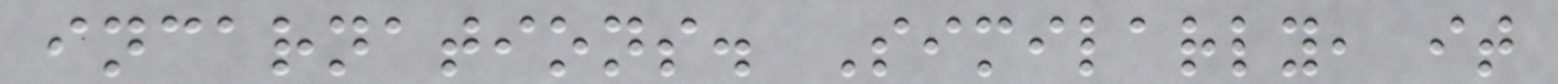incarnations. Similarly, it
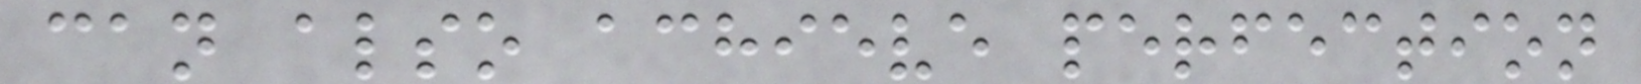can also achieve perfection
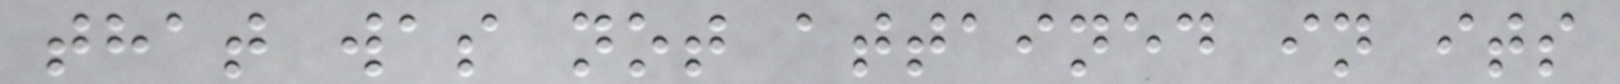that was not attained in its
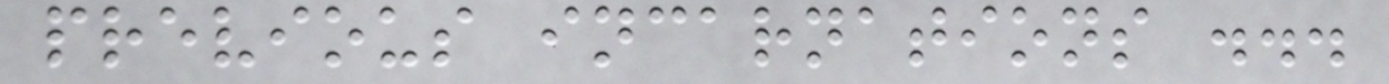previous incarnations ...
